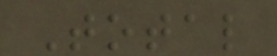Total
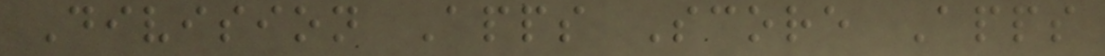Division Apps Score Apps
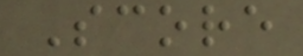Score
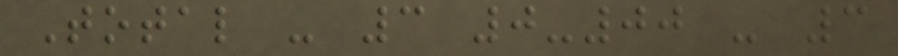Total - 3 0-00 - 3
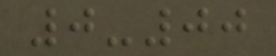0-00
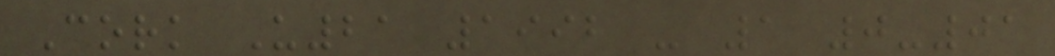Cork U21 1992 - 1 0-01
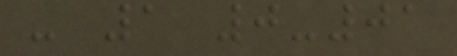- 1 0-01
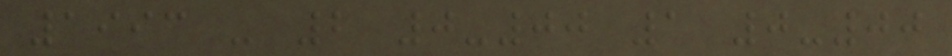1993 - 2 0-00 1 0-00
